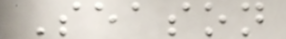Season
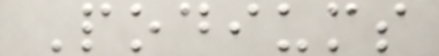Podiums
